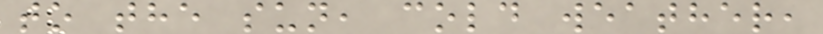to the sun, cold weather,
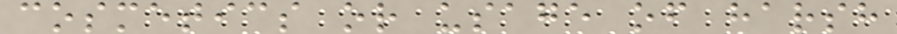cosmetics or usage of harsh
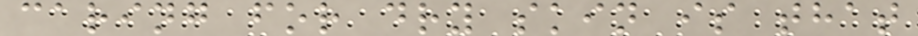caring for dry skin is that
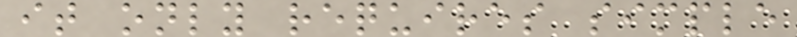it only requires simple
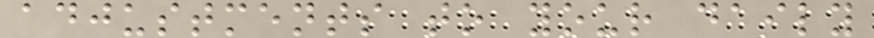adjustments to your daily
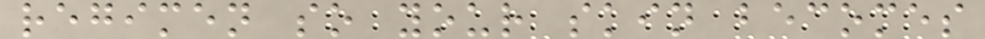regimen so your skin becomes
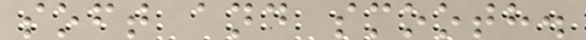soft and smooth.
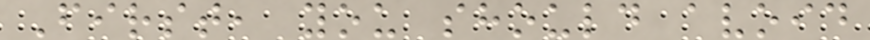First, you should avoid
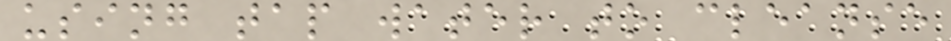using tap water to cleanse
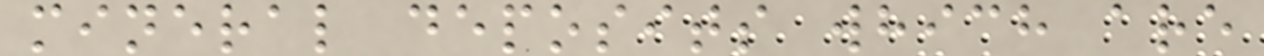mineral deposits which are
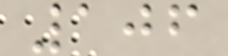106
